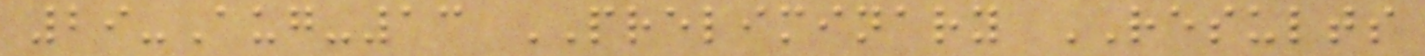29-Aug-13 PRELIMINARY RESULTS
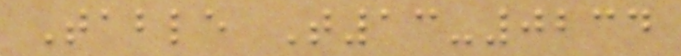Table T13-0234
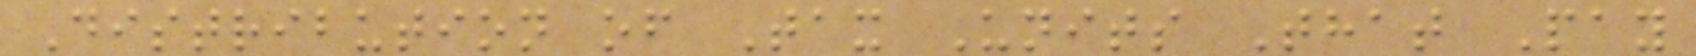Distribution of Tax Units That Pay
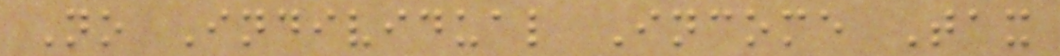No Individual Income Tax
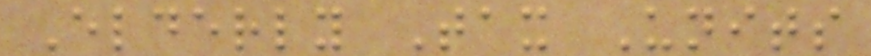Elderly Tax Units
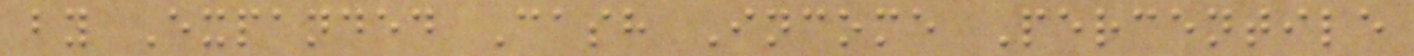by Expanded Cash Income Percentile
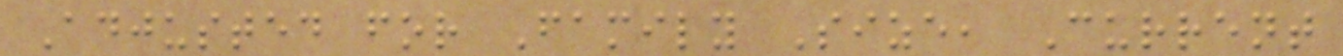Adjusted for Family Size, Current
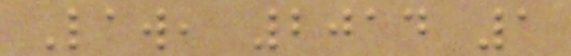Law, 2014 1
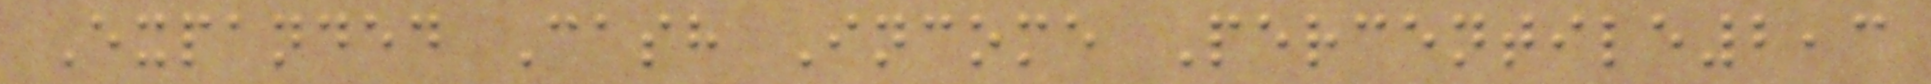Expanded Cash Income Percentile2,3
